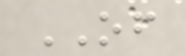OF
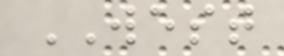WEST
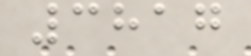3817
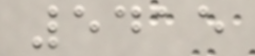5415
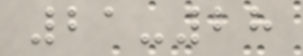21-28
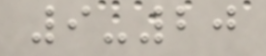9-20
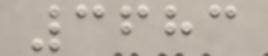3683
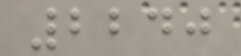2240
